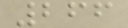266
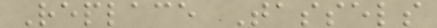Replace Tassels
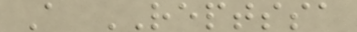A REPTSSA
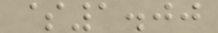$1.00
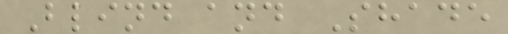Blind and Shade
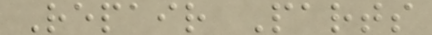Repair Parts
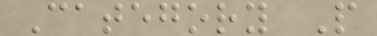Category P
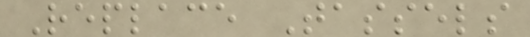Replace Tassels
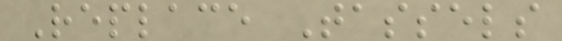Replace Tassels
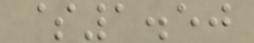$1.50
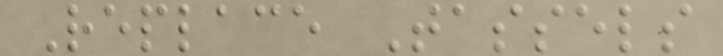Replace Tassels
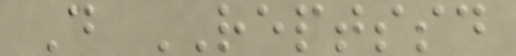D REPTSSD
